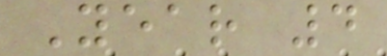Year 4
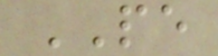PE
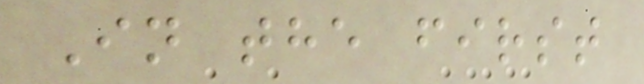In the first
